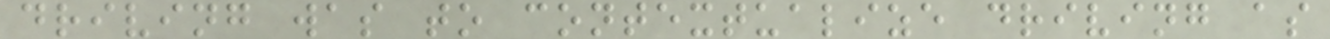driving was to contextualize driving as
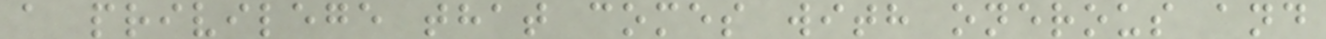a privilege that comes with onerous and
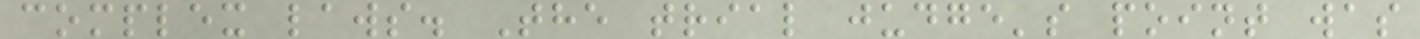complex laws. The trial judge's point was
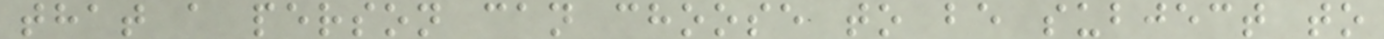that a person can choose to be subject to
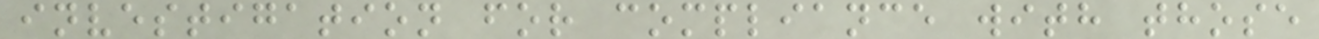investigation for compliance with those
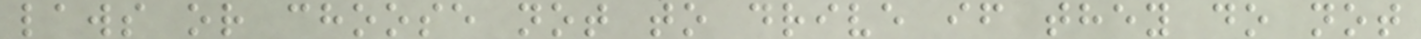laws or choose not to drive if they do not
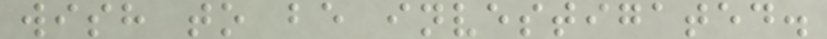wish to be investigated.
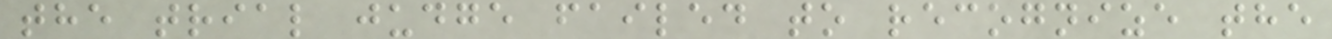the trial judge failed to recognize the
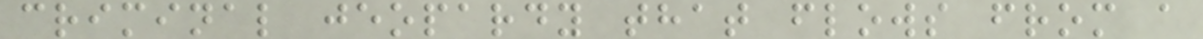criminal jeopardy that flows from a
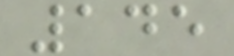145
